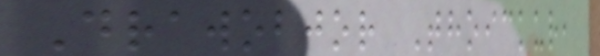Drawobjor Thoickur,
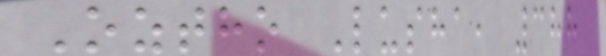Oztho Lusha, 388
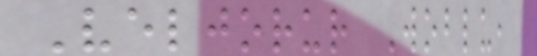Veljorur Woblu,
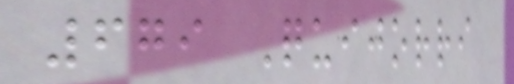679 Quijorri
